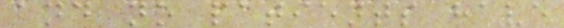and no patients have
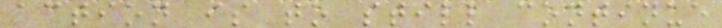action is to still continue
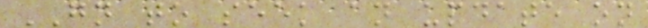GN to seek an update on
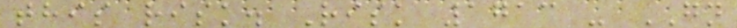this risk. Risk 1713 - GN
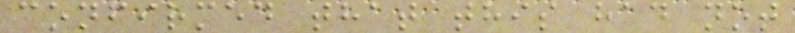confirmed that this had not
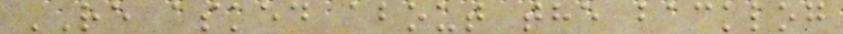RE asked about the backlog
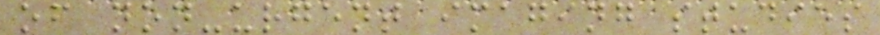of non-urgent imaging studies
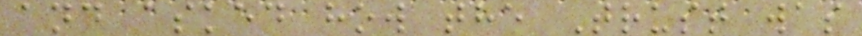and asked how the Trust was
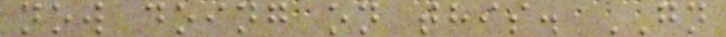now doing on this. GN
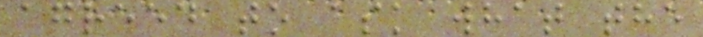agreed to ask what the
